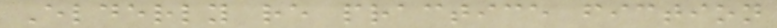Elderly re practice fiction
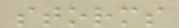storms
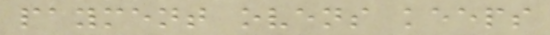payment ovens keeps
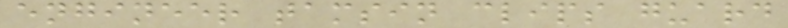engineer tamsin clips guard
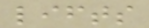lifts
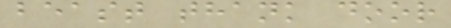beast thank door
